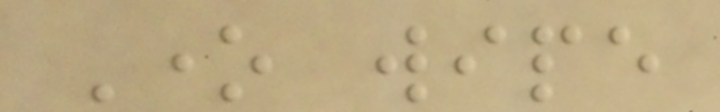One wipe
